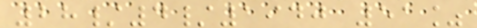28/4/1940 51%
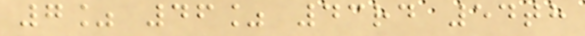7% 46% 43rd 54th
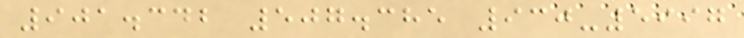901.342 507.385 930-5997
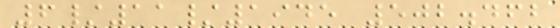6/11/1945 502.462
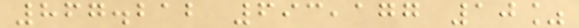867.212 693,177 10%
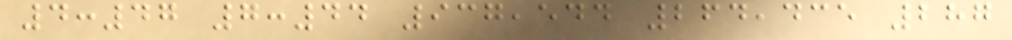4:47 7:44 937,544 264,435 287
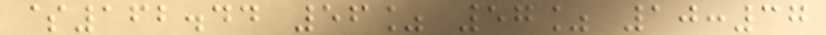$162.44 56% 57% 10:37
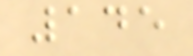145
